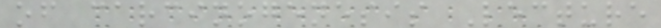of carcinogenesis Lecture
